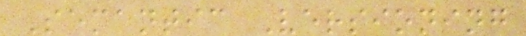Semantic Versioning
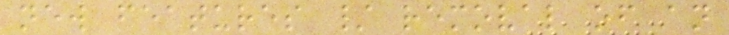new features / removal of an
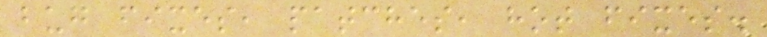bug fixes, patches, hot fixes.
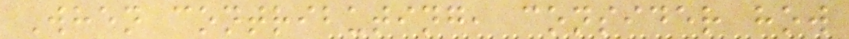When contributing, consider how
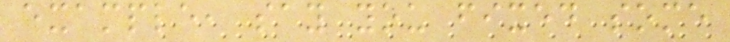example, say you fixed some
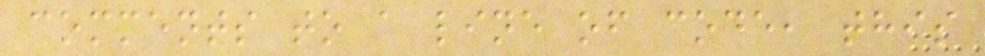comments to a line of code, this
